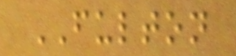FULTON
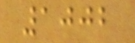1002
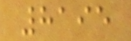8195
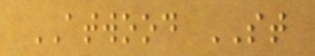ATWOOD ST
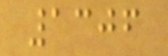1306
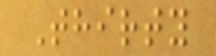Thirty
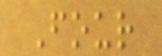Four
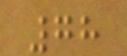78
